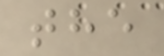the
